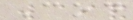Cod
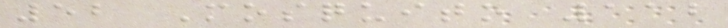52 Mosquito 112
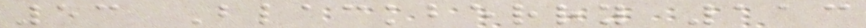53 Blackberry 113
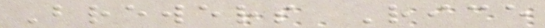Brewers Rice
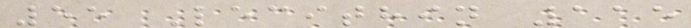55 Lecithin 115
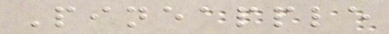Pineapple
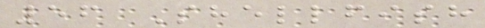56 Shellfish
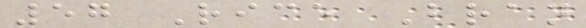57 Rice Bran
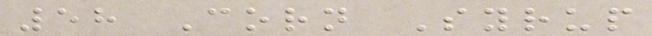58 Corn Syrup
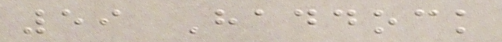59 Haddock
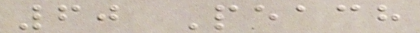60 Peach
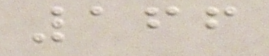166
